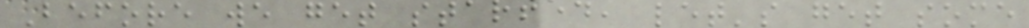Before we get started, let's get some
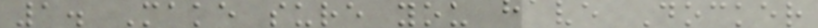1. Make sure you have Docker
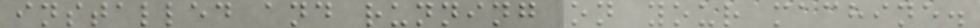installed and running on your machine.
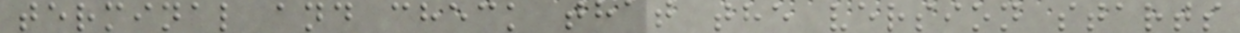terminal and check that the version starts
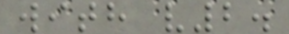with v2.
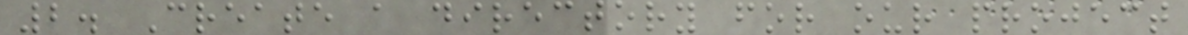2. Create a directory for our project
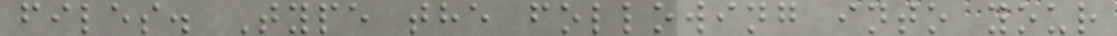files. Type the following into your
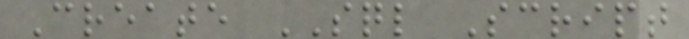Create SQL Script
